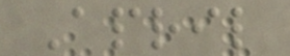April
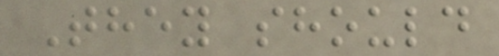They should
